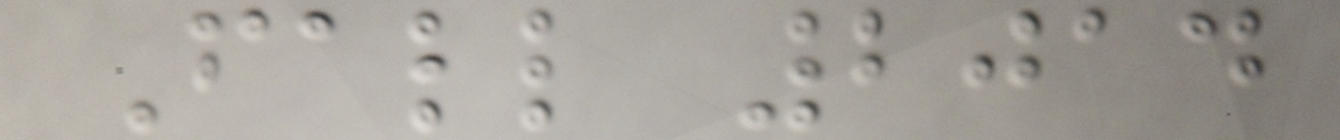Fall 2014
